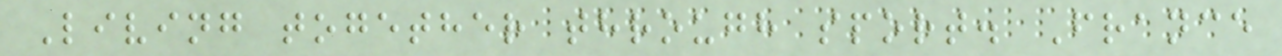Living together through sport. France
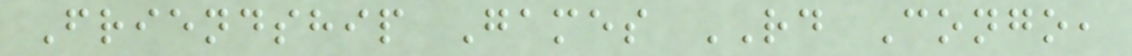Friendship Games RD Congo,
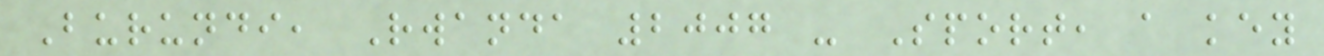Burundi, Rwanda 2007 - Sport, a key
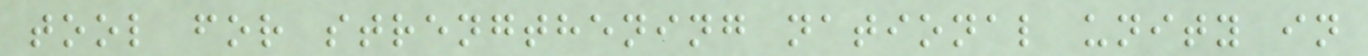tool for strengthening national unity in
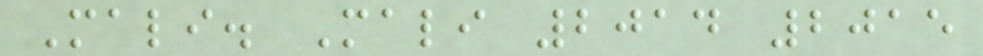Mali. Mali 2014 2015
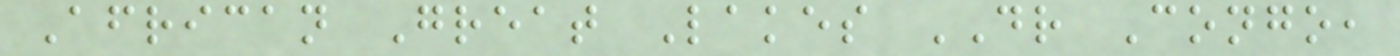African Great Lakes DR Congo,
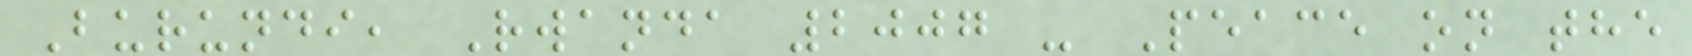Burundi, Rwanda 2007 - Peace on the
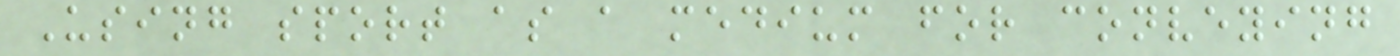Using sport as a medium for conveying
